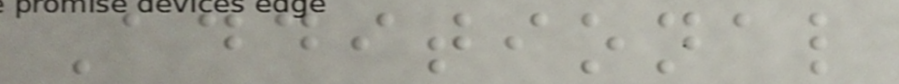Additional
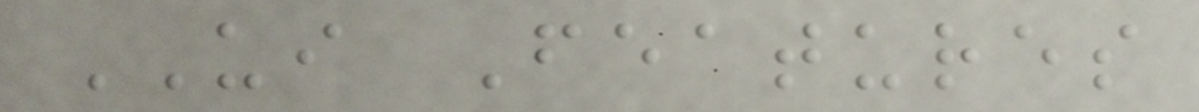UI Features
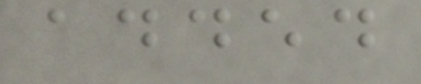added
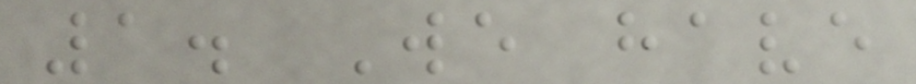1. We have
